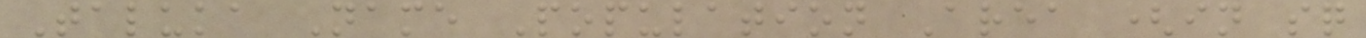Taluka Name Population Area (in sq
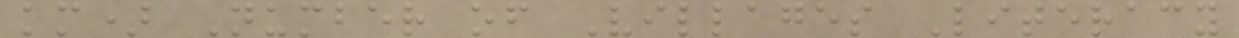km) Number of Villages Literacy
